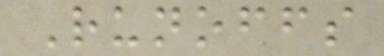Runoffs
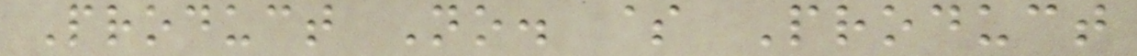Product No. $ Product
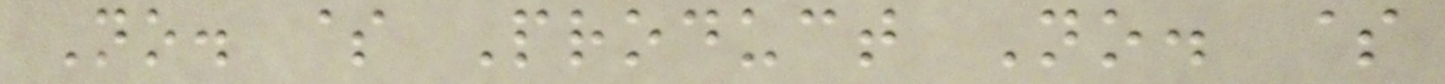No. $ Product No. $
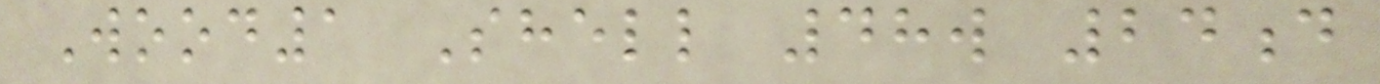Wood1 Shell 48w 24d
